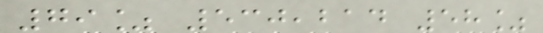79% 530,214 58%
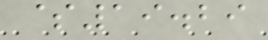$19.29
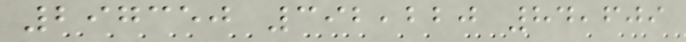297350 392,220 84,609
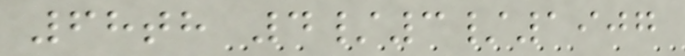68th 4/3/1907
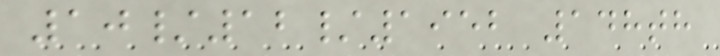10/12/1952 148th
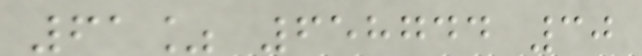61% 658744 30
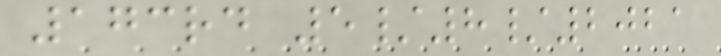173rd 5/8/2021
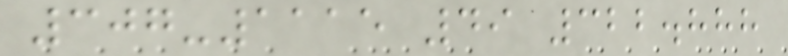307-1115 49 322.888
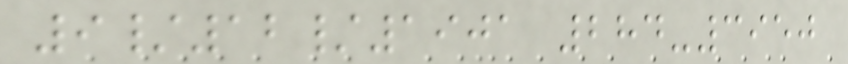9/12/1901 284-3950
